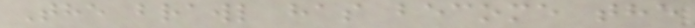The brawl has become the
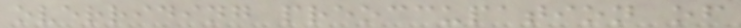overriding preoccupation of
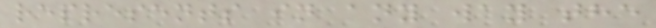represents in any way the
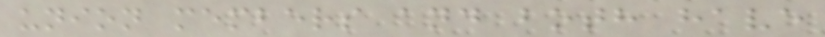union members and both have
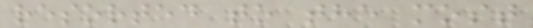resorted to the most
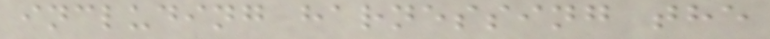including harnessing the
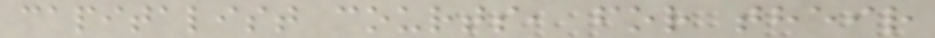capitalist courts, for their
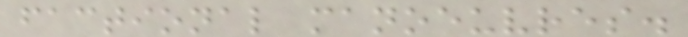factional manoeuvres.
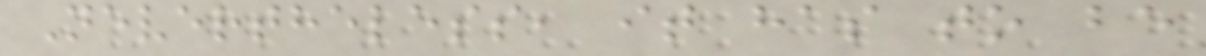Nevertheless, it has to be
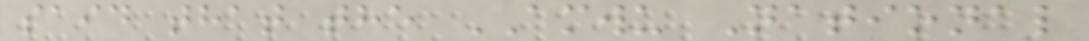said that the AMWU National
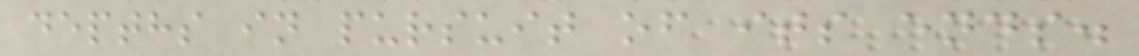depths in pursuit of its ends.
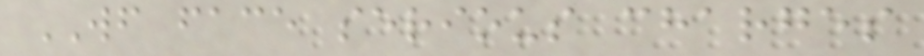WF face serious charges
